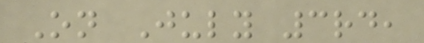On July 3rd,
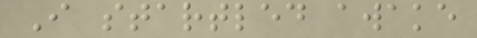I startled awake
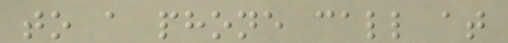to a phone call at
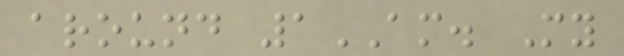around 1AM. My
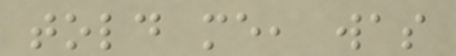told me, was
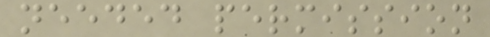needed permission
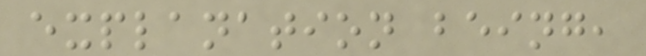explanation being,
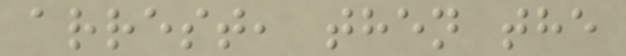arrest, then the
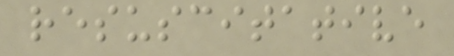resuscitative
